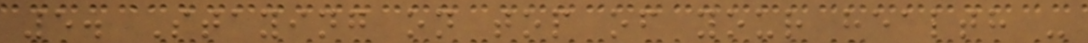5. Staying on top of your health -
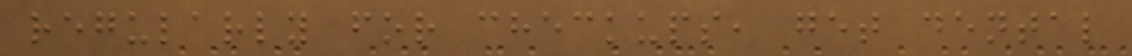regularly for checkups, get dental
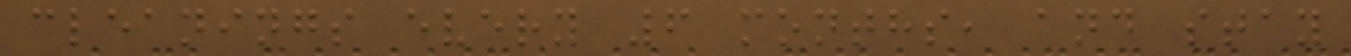cleanings every 6 months, and stay
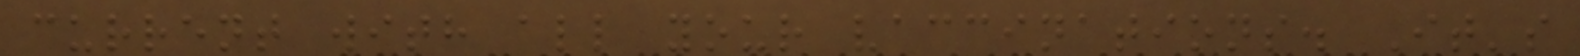current with all your vaccinations. It's
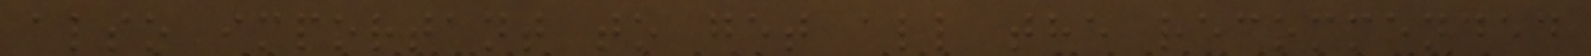also important to get all the recommended
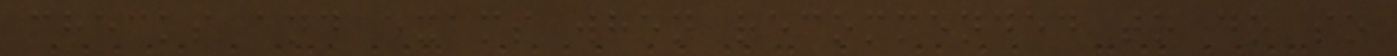checks and exams when recommended to do so
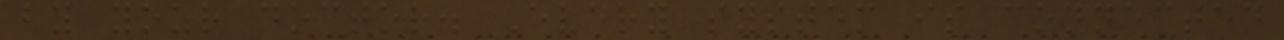by your doctor. Every system is connected
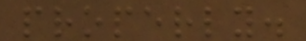properly.
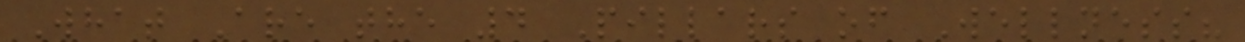What Are the 4 Pillars of Wellness?
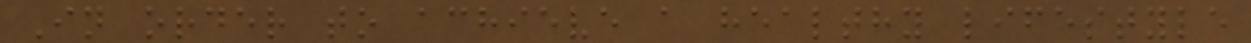In order to achieve a healthy lifestyle
